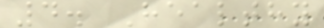4. Healthy
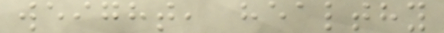weight, healthy
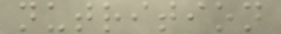nutrition
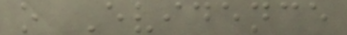o Evidence
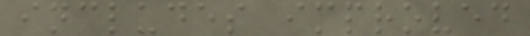includes improved
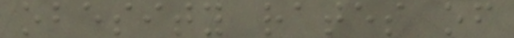obesity rates of
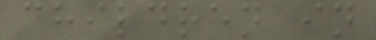children in
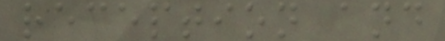reception and
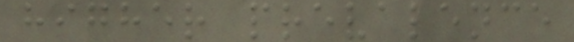higher prevalence
